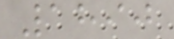1890
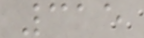315
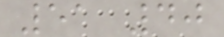51 40
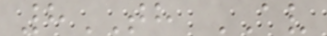8TH AV
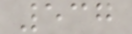537
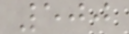500
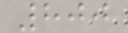800
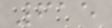615
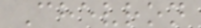Chevron
